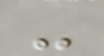-
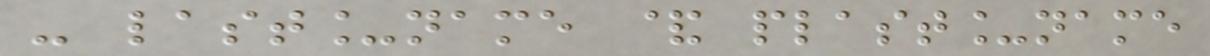- last_name & plast_name
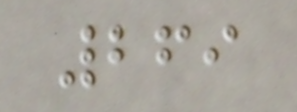269
